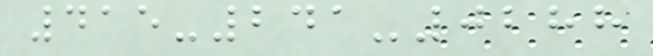415-241-0288
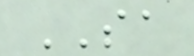SA
